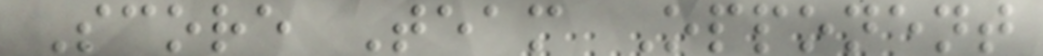Score Team Opponent
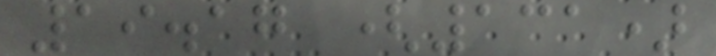19.17 (131)
